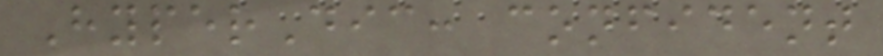HyperDic: confident
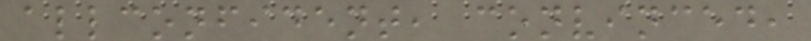allconfident, convinced,
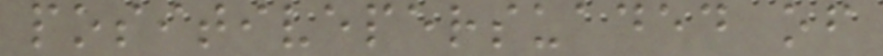positivepersuaded of
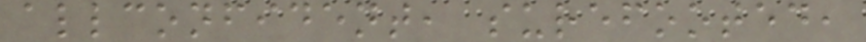allconfident, surefooted,
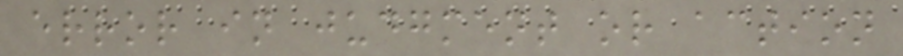error in judgment or action
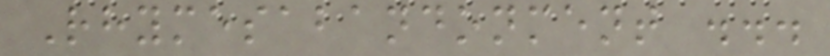Rhymesabandonment ...
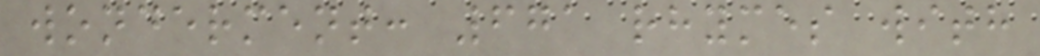wonderment: 671 rhymes with
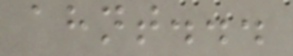ahnt...
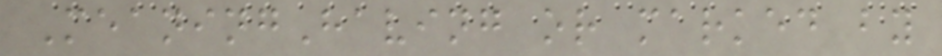MeaningHaving or marked by
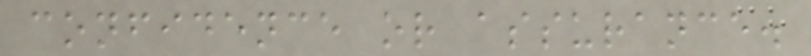confidence or assurance.
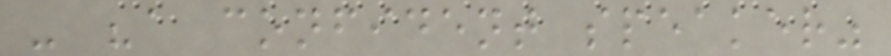- "a confident speaker"
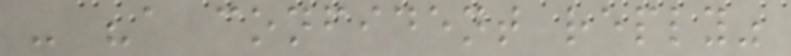- "a confident reply"
